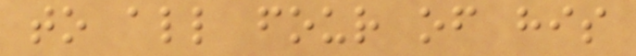to all four of his
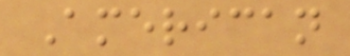American
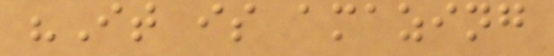"It is amazing
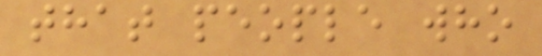that people who
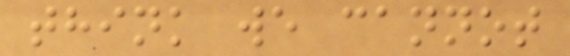think we cannot
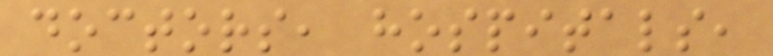doctors, hospitals,
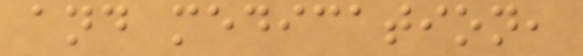and medication,
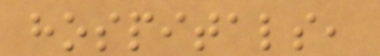hospitals,
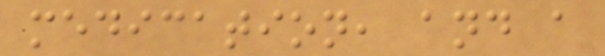medication, and a
